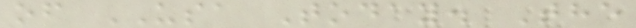of USA Today. The
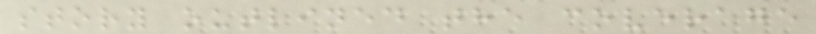story outlined the coverage
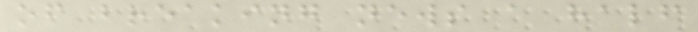of breaking news a half
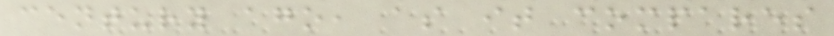century ago, as it compares
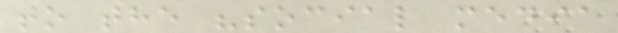to the "social media
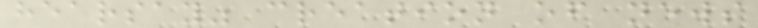hearsay" creation of news
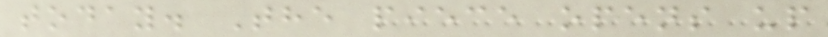today. The piece opens up
